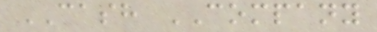CASH COMPANY
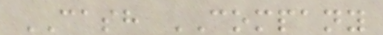CASH COMPANY
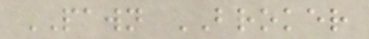PAWN BROKER
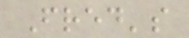Fred's
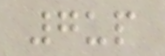7up
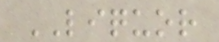LIQUOR
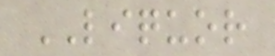LIQUOR
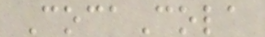CocaCola
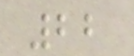22
